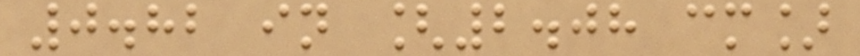0.82 in [2.08 cm]
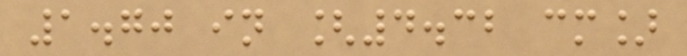1.70 in [4.32 cm]
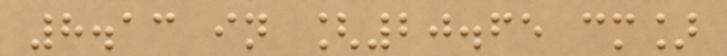8.13 in [20.65 cm]
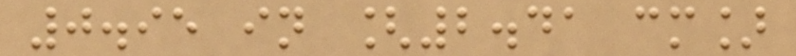0.95 in [2.41 cm]
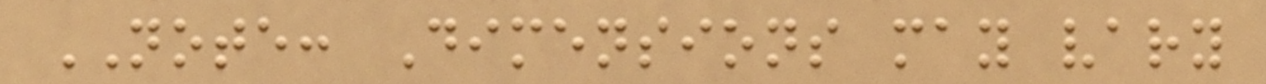NOTE: Dimensions may vary
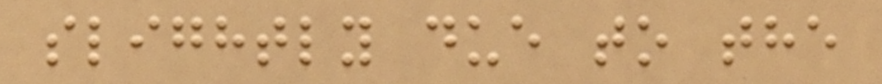slightly due to the
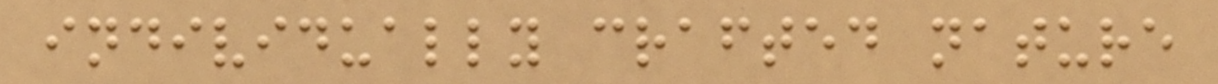individually crafted nature
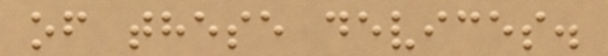of these devices.
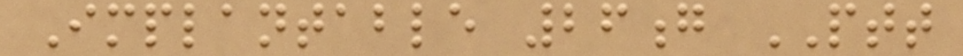Implantable 26g PTT
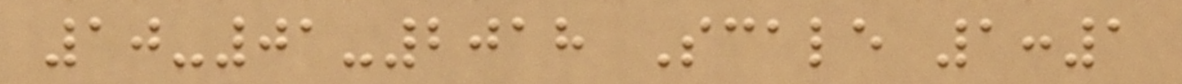10-01-2018 Scale 1:1
